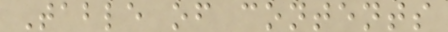Table of contents
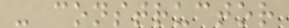- constructor
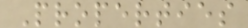Properties
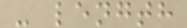- length
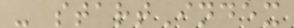- startIndex
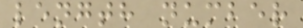length number
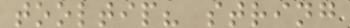tooltip? string
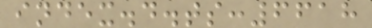index.d.ts:6618
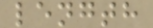length
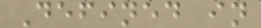Defined in
